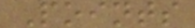Points
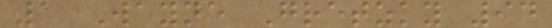1 Wayne Gretzky 94
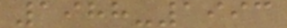1988-1993
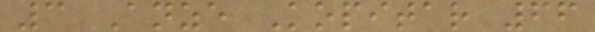3 Anze Kopitar 66
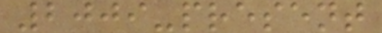2009-present
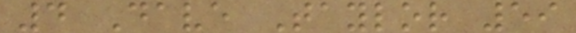4 Dave Taylor 59
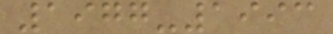1977-1993
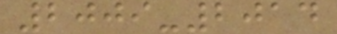2009-2014
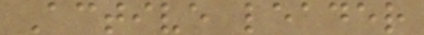Active leader
